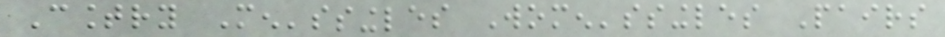Country Men'ssingles Women'ssingles Pairs
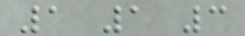1 1 3
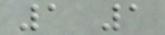1 1
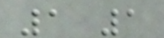1 1
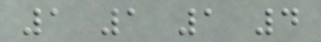1 1 1 4
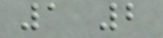1 2
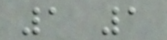1 1
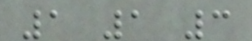1 1 3
